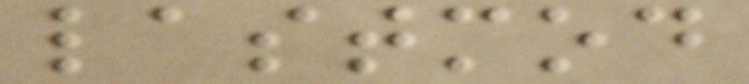lastmod
